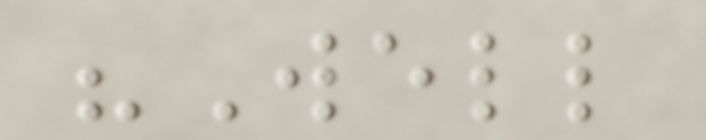"Well
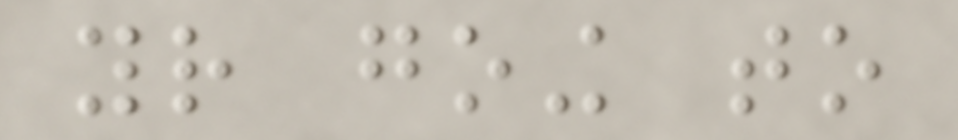your going to
